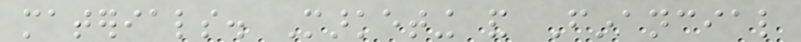materials. Marketing and Financial
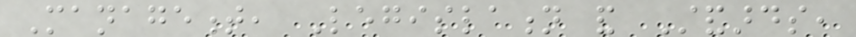Management, Legislation and Standards,
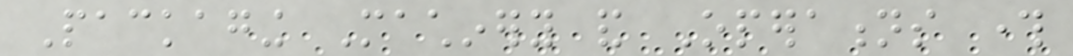Packaging Machinery and Operations through
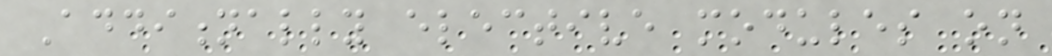Additionally elective modules on
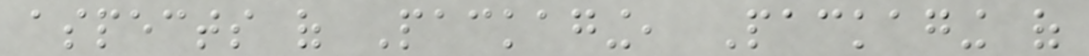aspects of Packaging, Packaging of
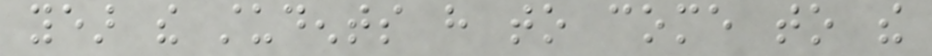year the students have to come to the
